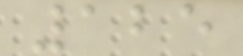125
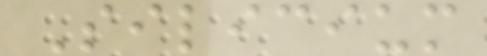Silicium
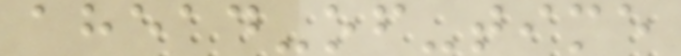ahead-of-time
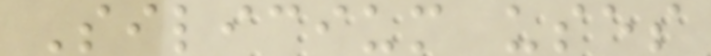Silicium uses
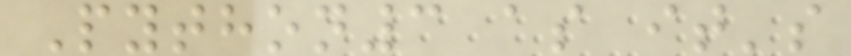Python3 as it's
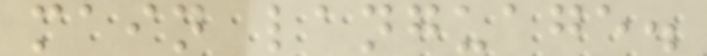main language.
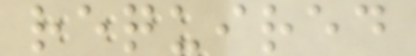required
